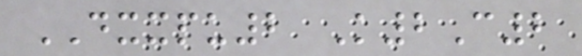DXXPU2 K2C2
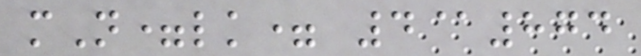mN=lk= 4@874
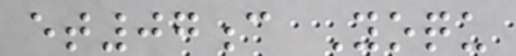et07c Yoqu
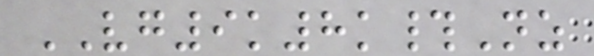VG9k8k#Nz
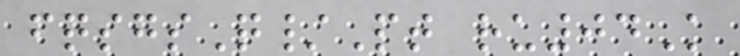fqsgsQ/Pt ru04K
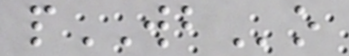pWBo
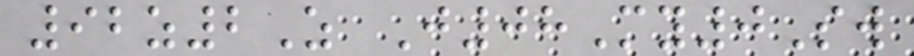92z2Z J08My0Sw
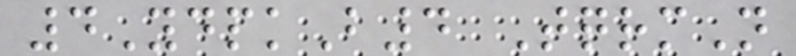4YdpkB4 TqrmN
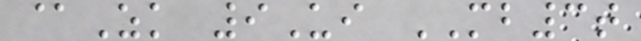@Zk 9Ui MB3t
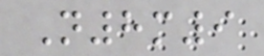N8m9
